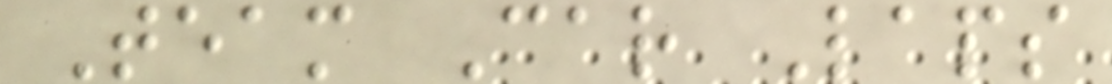Team Car Laps
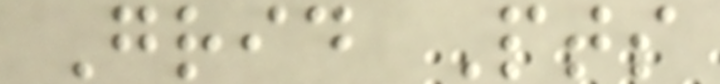Grid Pts
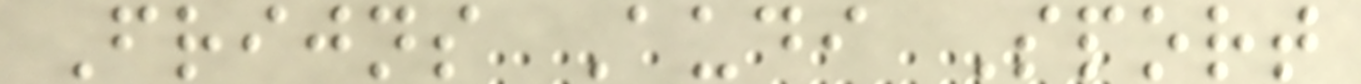Frijns Audi Sport
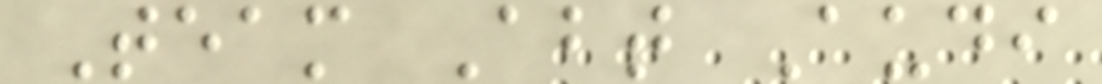Team Abt Audi
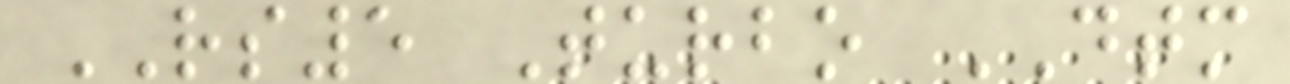RS5 Turbo DTM
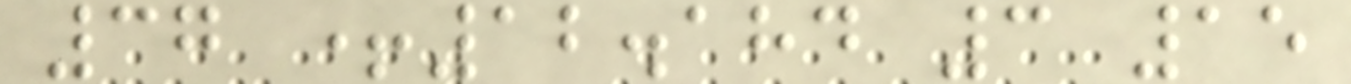37 +12.184 3 15
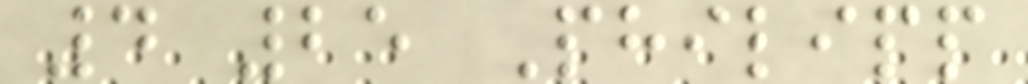4 25 Philipp
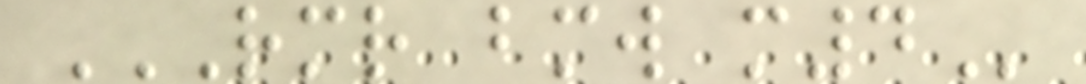RMR BMW M4
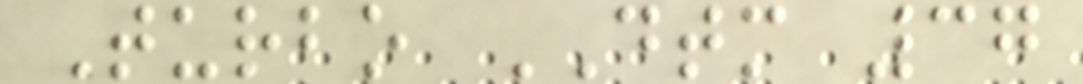Turbo DTM 37
